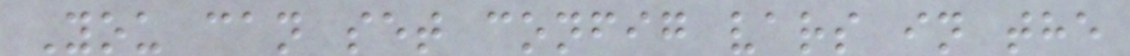You can set config vars in the
